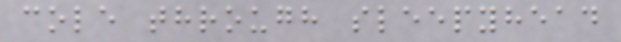cole through sleepyhead
